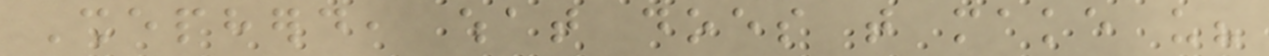Shepherd, what does that make us?
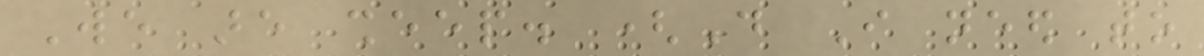We are sheep. (Do I need to
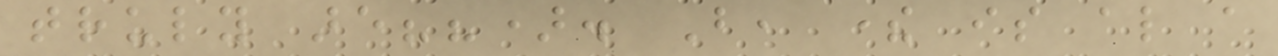truly are??). But, there is also a
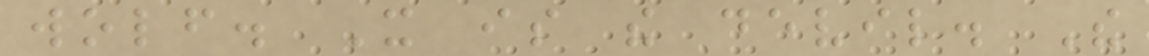wolf. It is the devil. The
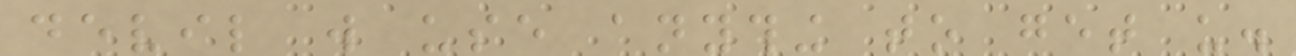devil will use anything to get us.
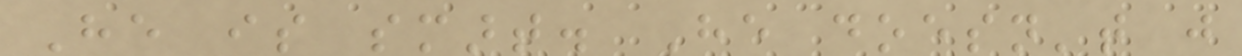He is smart. He doesn't just
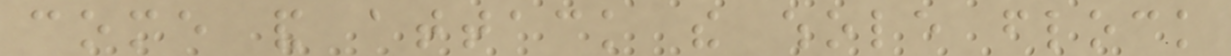come and attack the whole flock
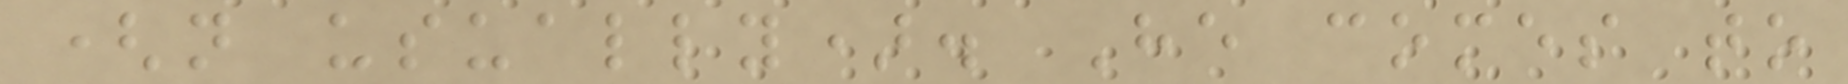(not usually). He comes to
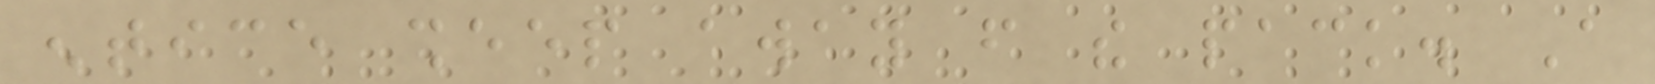entice sheep away from the pack. A
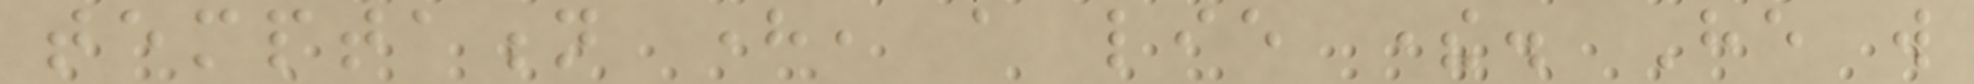temptation here, a lie there. He will
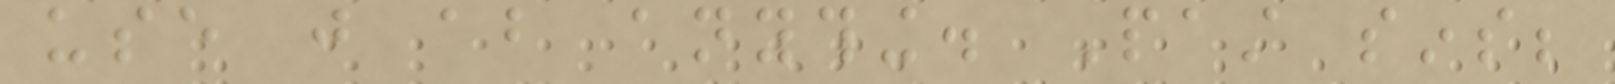use just about anything. Past sins;
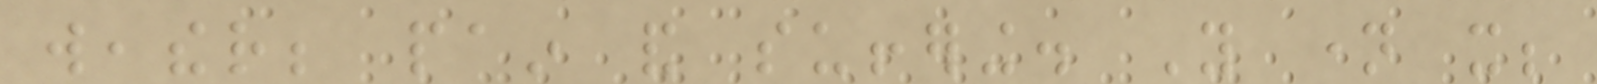weather; pain and suffering. You name it;
